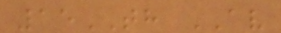15TH AV
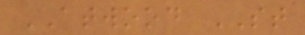ATWOOD ST
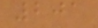201
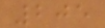205
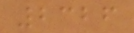2326
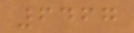6467
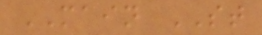MAIN ST
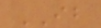IB
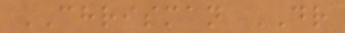CHRISMAN DR
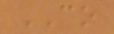CO
